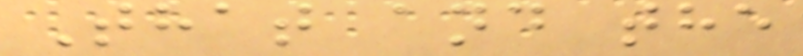That and the
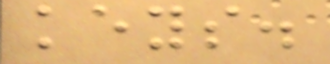keys.
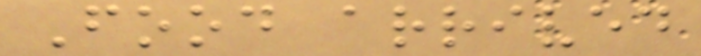Food arrived
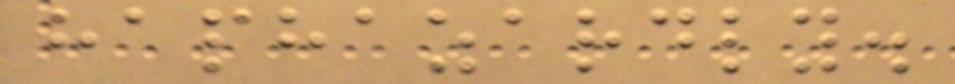haphazardly.
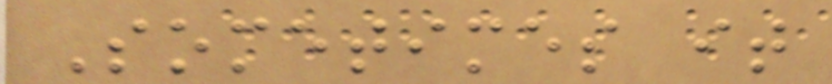Sometimes it
